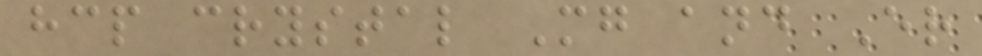hcp crystal Mg and Er
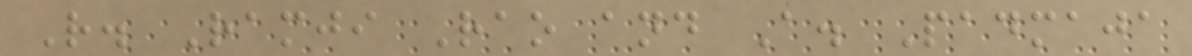R. Ramji Rao and A. Padmaja
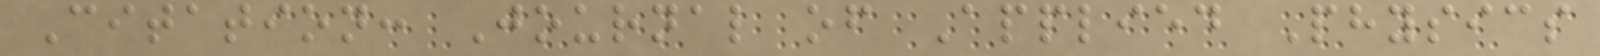Citation: Journal of Applied Physics
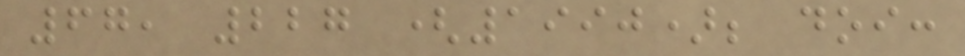67, 227 (1990); doi:
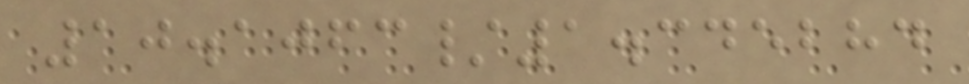10.1063/1.345284
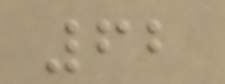62
